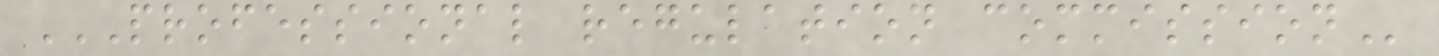PROFESSIONAL REGULATION COMMISSION
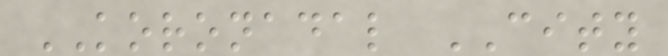KORONADAL CITY
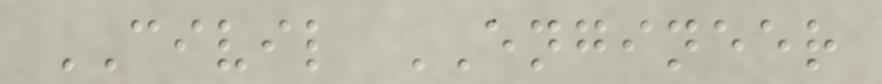CIVIL ENGINEER
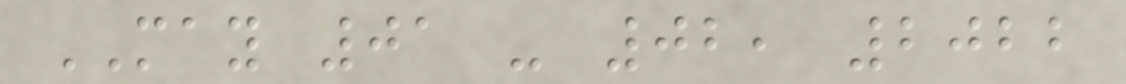MAY 01 - 02, 2022
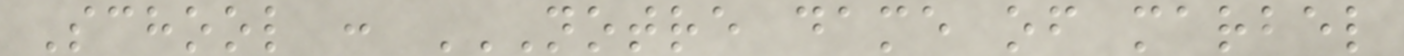School : NOTRE DAME OF MARBEL
